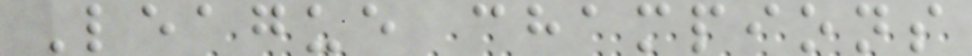League champions
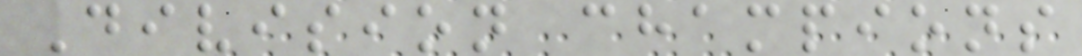Division champions
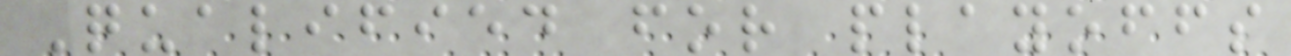Qualified for playoffs
